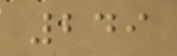249
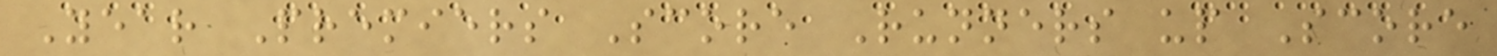Year Premiers Score Runners up Score
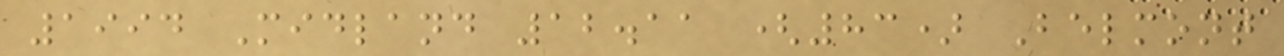1994 Midland 12.11 (83) Belmont
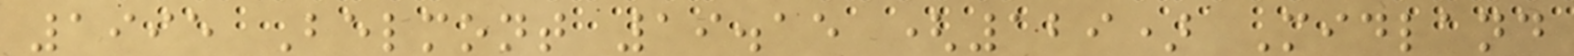1995 Belmont 19.15 (129) Midland
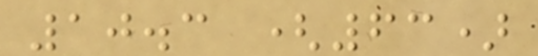10.3 (63)
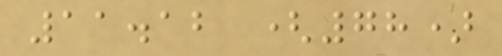11.12 (78)
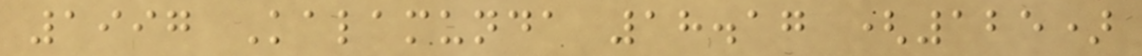1997 Kalamunda 18.17 (125)
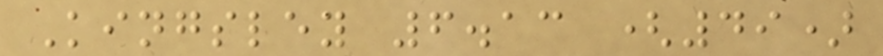Kingsley 6.13 (49)
